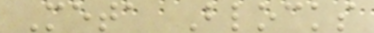Meta Blocks
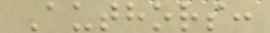Authors:
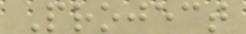Project
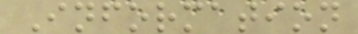Information
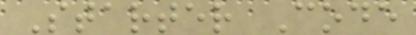Starter Code
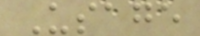Usage
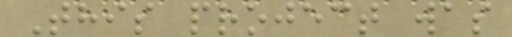This project was
